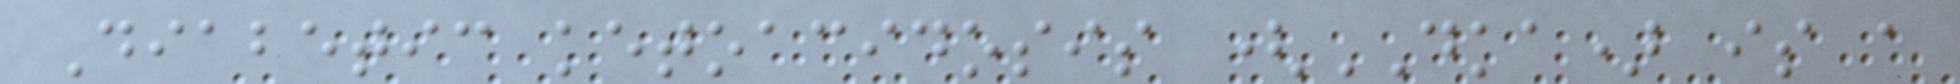Diabetic ketoacidosis (DKA) is a
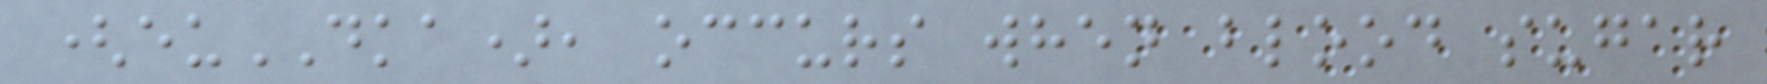(euDKA), occurs when blood sugar
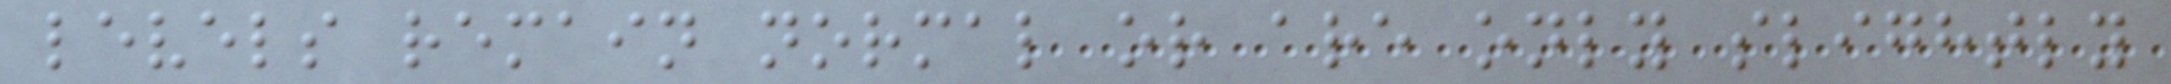levels remain normal or are only slightly
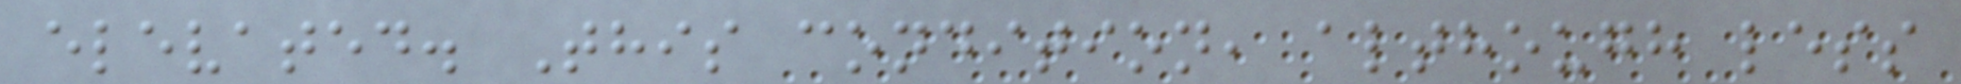elevated. This condition, although less
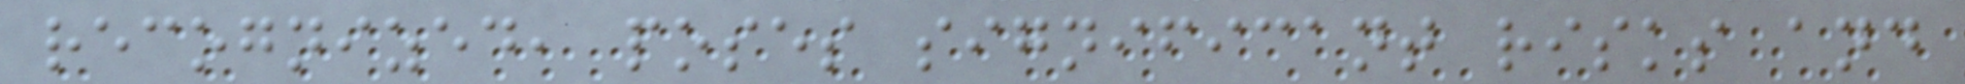recognized, poses significant risks and
